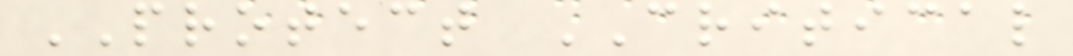PROTECT CRITICAL
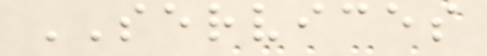SERVICES
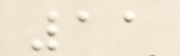11
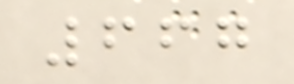667
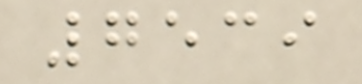7539
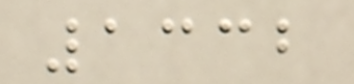1332
